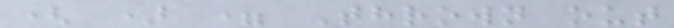( ) = Thrown out
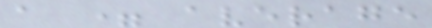a = average
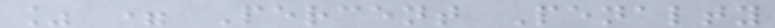% = Percent Penalty
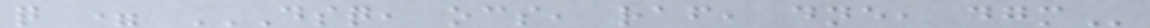q = DSQ, OCS, RAF, DNE, DGM
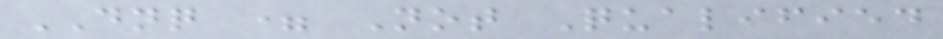DNQ = Not Qualified
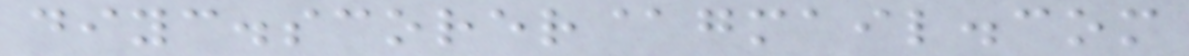diyc.scorer@gmail.com
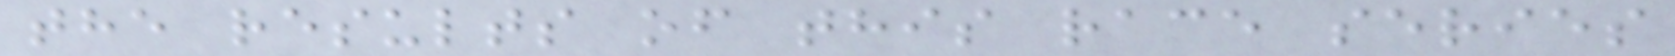the results of this race series
